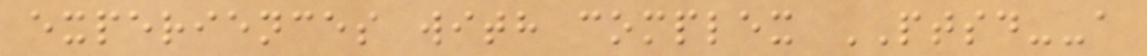experiences with complex PTSD--a
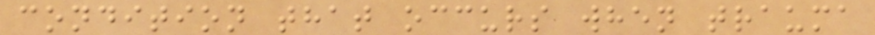condition that occurs when trauma
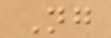Ng
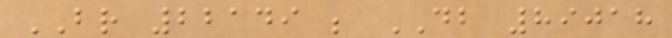BR 22149 ; DB 89018
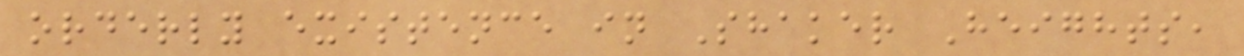orderly existence in Shaker Heights,
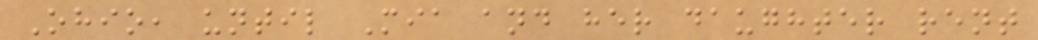Ohio, until Mia and her daughter rent
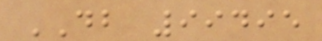DB 99495
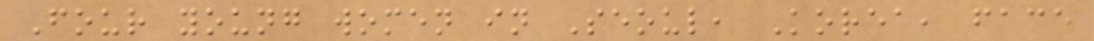Four young women in Seoul, Korea, face
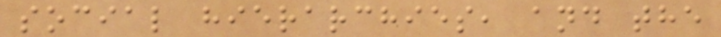social hierarchies, and the
